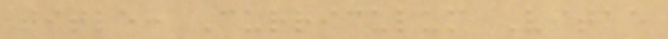title: Curriculum Vitae
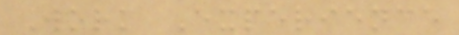Work Experience
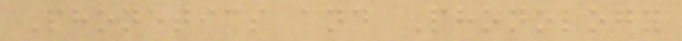Phonetics and Phonology
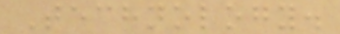Technology.
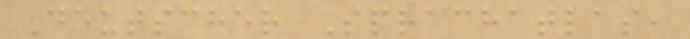Deutscher Sprachatlas,
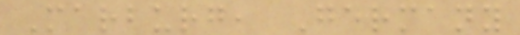Marburg, Germany
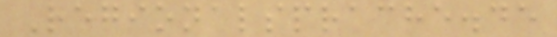Regionalsprache.de
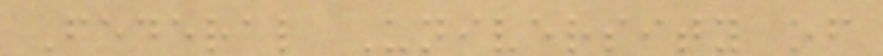Federal University of
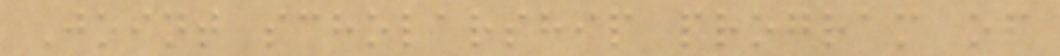Joint scholarship program of
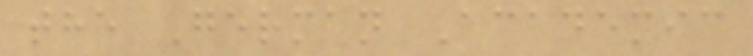the German Academic
